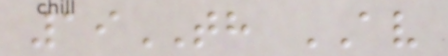19TH AV
